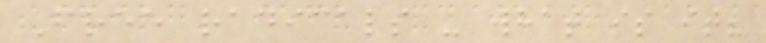Free radicals - what is it?
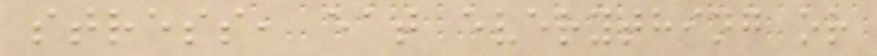stress, eat everything or
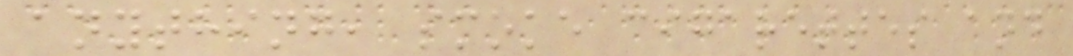anything, smoke cigarettes and
